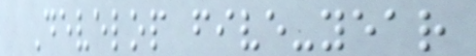Develop five-year
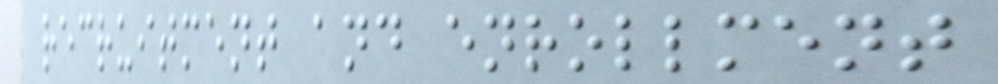recruitment and enrollment
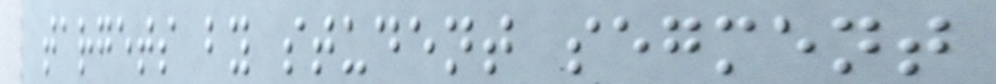targets by student segment
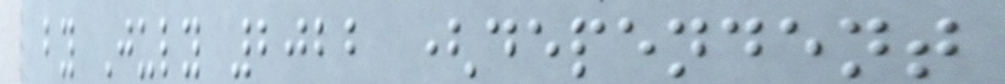by July 2022 (dependent
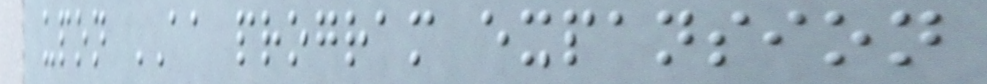upon AA program expansion
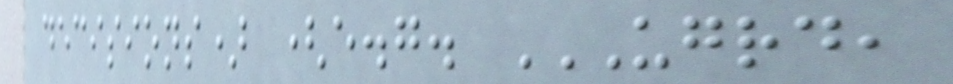decisions) (e.g. UGRD,
